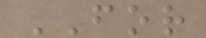FOR
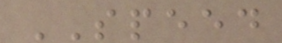SPEED
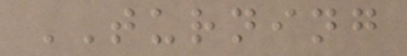TURNING
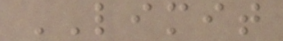LIMIT
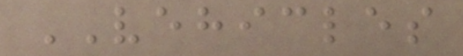VEHICLES
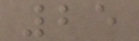25
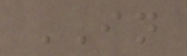IN
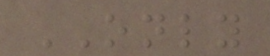ONLY
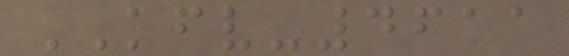KFV-4611
